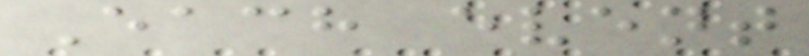Each event
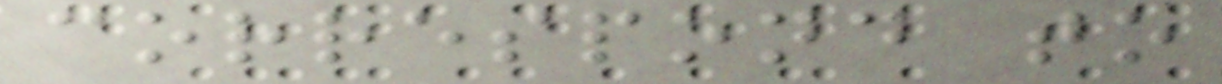correspond to
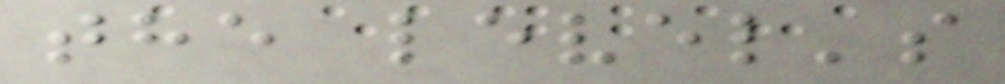the level's
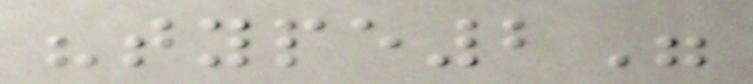"type2"
